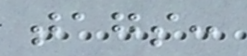tags:
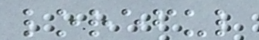loreful
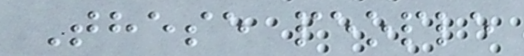These people
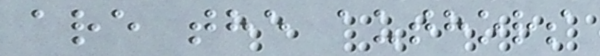are the authors
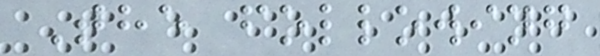The following
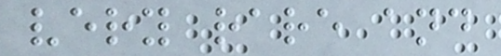very rare and
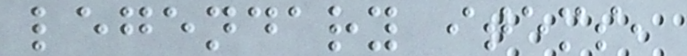legendary items,
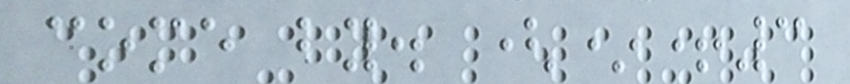come by. (*+3
